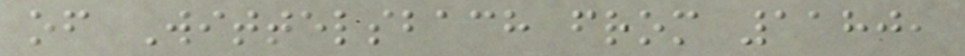of Wittelsbach from 1180,
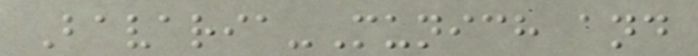Bavaria-Munich and
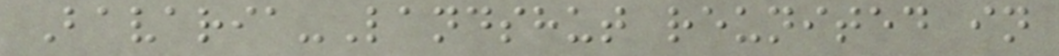Bavaria-Landshut reunited in
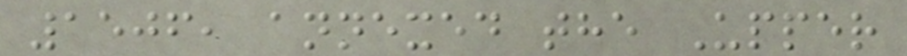1506, annexed the Upper
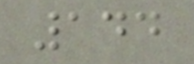144
